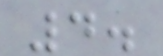4.
